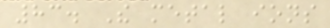83. The metal ions
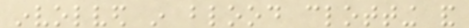involved in blood clotting and
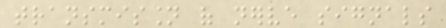transmission of nerve signals
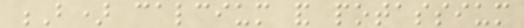B) calcium and potassium
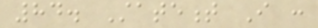84. Statement I :
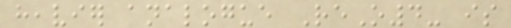heavier analogue ReO4- is
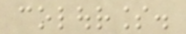colourless.
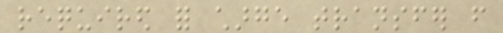required for charge transfer from
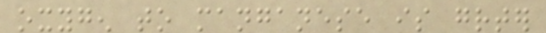oxygen to manganese is greater
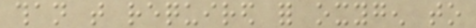than that required for oxygen to
